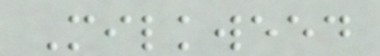Milkweed
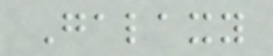Galaxy
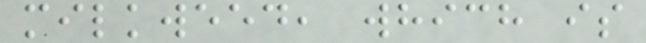milkweed, which is
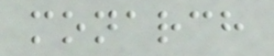monarch
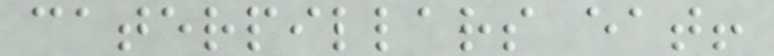caterpillars eat!
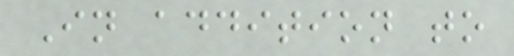In addition to
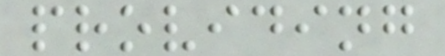providing
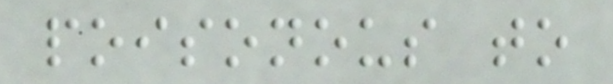poisonous to
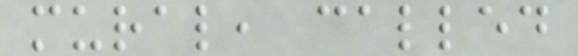mural, called
